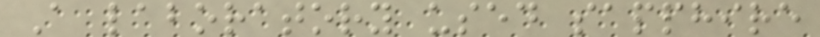A laboratory used sapphire
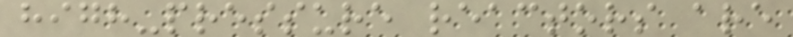high-pressure reactors are
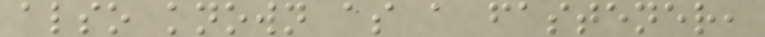also known as a fastener,
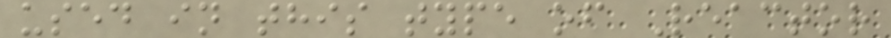used in this type of Reactor
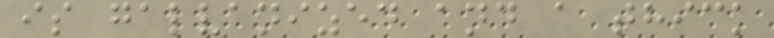is galvanized and a thick
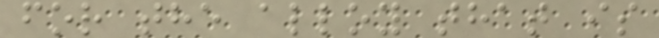for the alloy that is
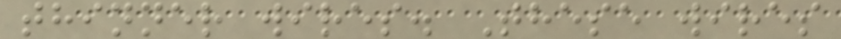thinner wires. These wires
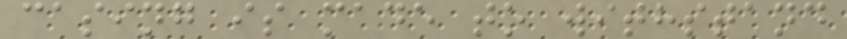casing is made to withstand
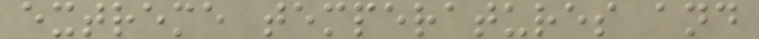extreme temperatures and
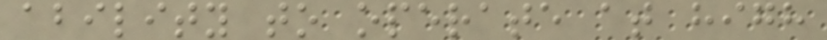ability to operate at high
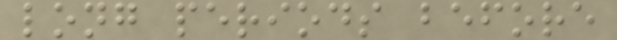long periods before
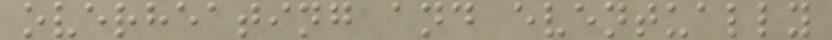overheating and eventually
